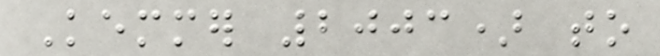Kemmer 2003) to
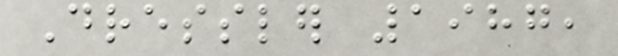Dressler 1987,
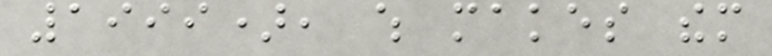1999), which makes them
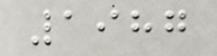1987
